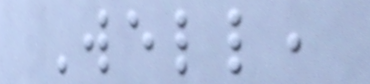Well,
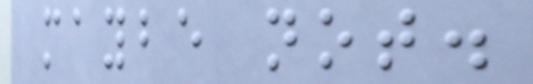maybe not.
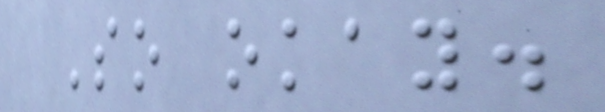So okay.
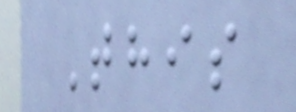This
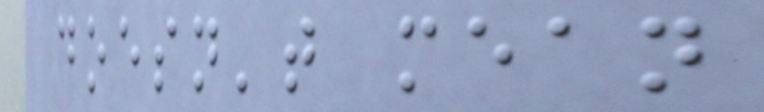doesn't mean
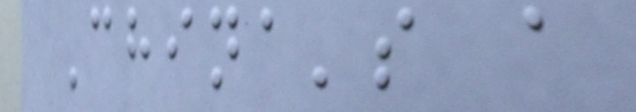China's a
